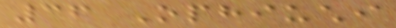36 Ophiuchi
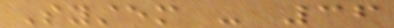System - 36
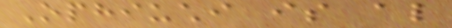Ophiuchi is also
